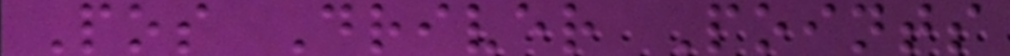Pos Driver Points
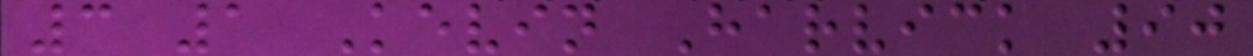3 1 Kevin Harvick 90
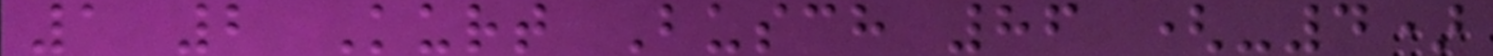1 2 Kurt Busch 86 (-4)
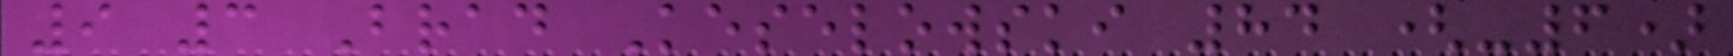9 3 Brad Keselowski 84 (-6)
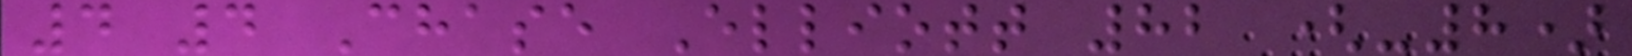4 4 Chase Elliott 82 (-8)
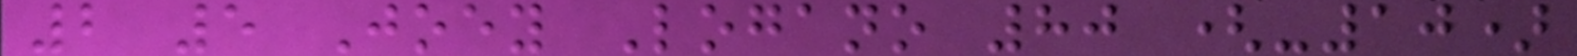2 5 Joey Logano 80 (-10)
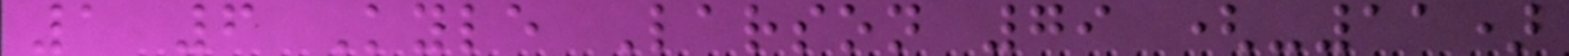1 6 Kyle Larson 79 (-11)
